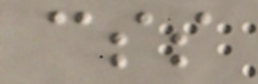css
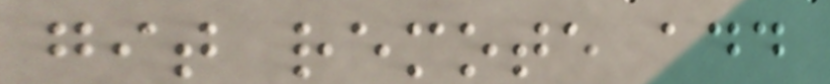git remote add
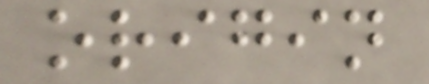origin
